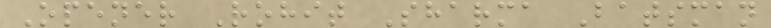Opener Rohit Sharma Batsman
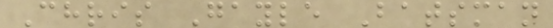Chris Gayle Batsman
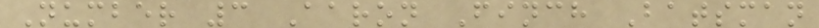Number 3 Aaron Finch Batsman
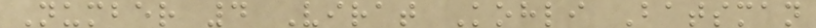Number 4 Virat Kohli Batsman
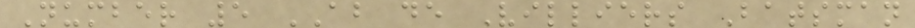Number 5 AB de Villiers Batsman
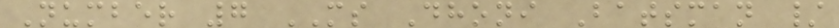Number 7 MS Dhoni Batsman /
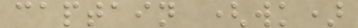captain (wk)
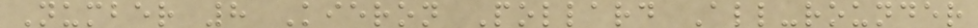Number 8 Kieron Pollard All-rounder
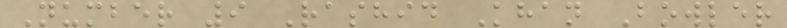Number 9 Rashid Khan Bowler
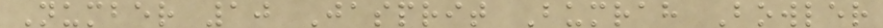Number 10 Jasprit Bumrah Bowler
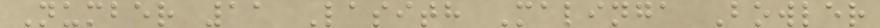Number 11 Lasith Malinga Bowler
